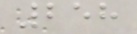258
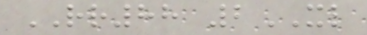RR88 2XL
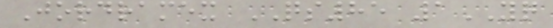Jordramex QS85 1YQ
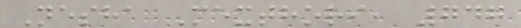Nesha Mexthori, 747
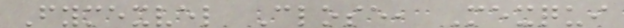Fymexvel Close, Mexqui
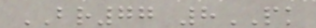BR77 8PK
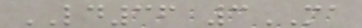LD36 3MA
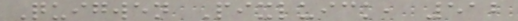Quigwen Pixluick, 512
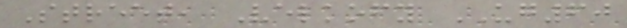Street, Velkofy UG60
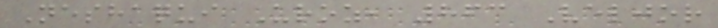Neshaqui Uroz, 863 Veljor
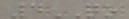4QO
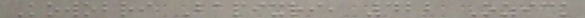Kowobri Bapixri, 422 Ozick
